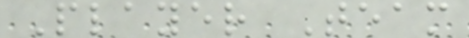Player Team
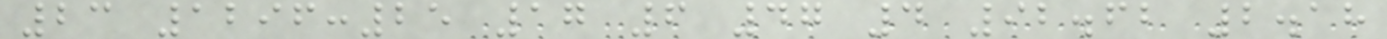23 1296:25 17 6 47 4 92.62 2.18
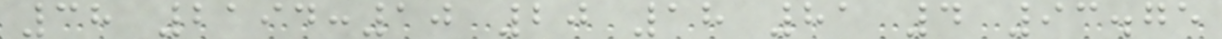38 2194:10 20 18 81 4 93.75
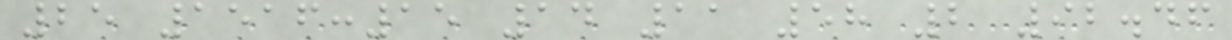25 1516:15 14 11 58 2 92.46
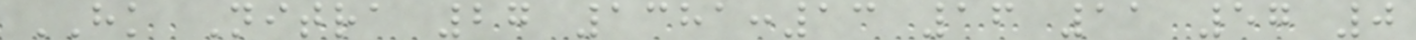HK Nitra 27 1381:13 16 11 57 0
